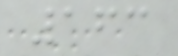163
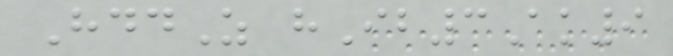HddZ hIb3Ak9
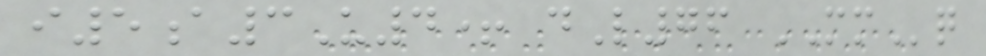i5a3U4+ dL76 MMq
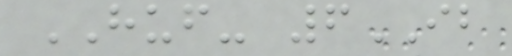HUF- 6IB
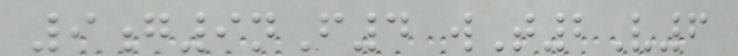9g9nF4 wT2V6
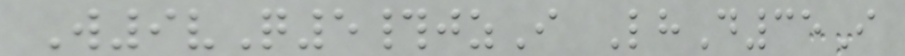W9vQ5#jzI LhD35I
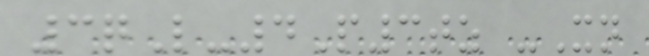3qL-4P3tz -Xn
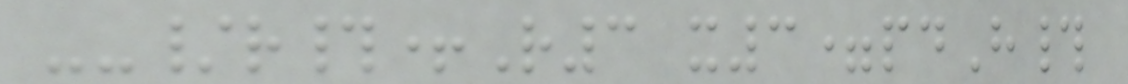--/r#+R3 x3=pdH#
